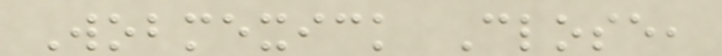Wobmexick Close,
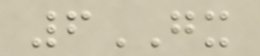6GX
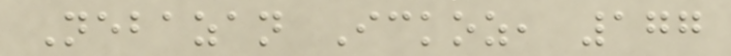Nebazan Ickoz, 177
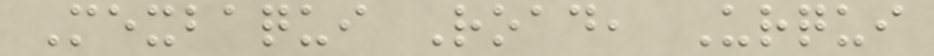Mexbaqui Road, Urqui
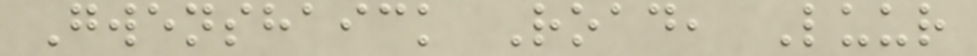Gwenshaick Road, Luur
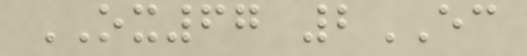OX67 2EC
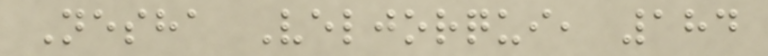Nesha Veljorqui, 184
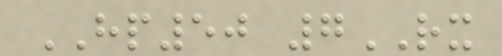HP50 7RX
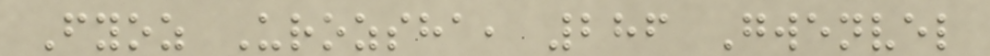Fyoz Urozsha, 286 Gwenvel
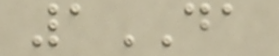1DA
